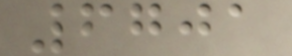6701
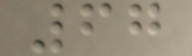67
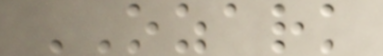OZARK
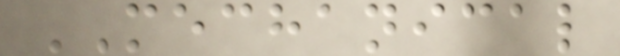MECHANICAL
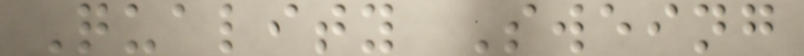Quality Sweing
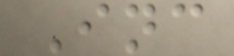Inc
